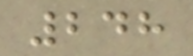248
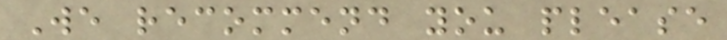We recommend you please
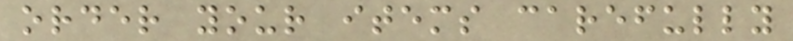order your items carefully
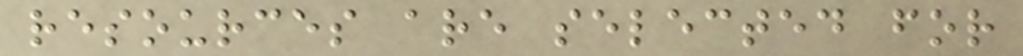resources are selected for
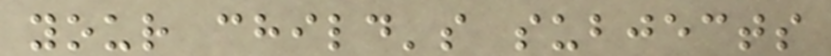your child's subjects
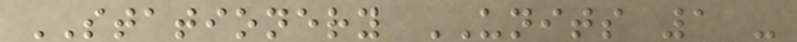STATIONERY UNITS 1 -
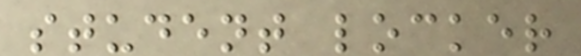student locker
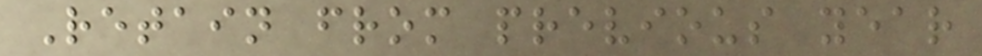Retain from previous year
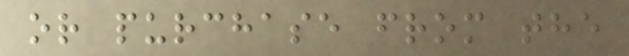or purchase from the
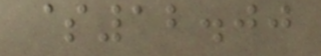$12.00
